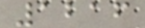1216
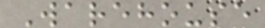Warehouse
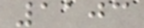1103
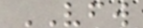VFW
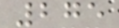275
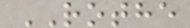ROTHE
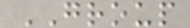GROUP
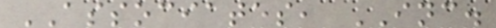ASSOCIATES, INC.
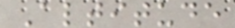Altitude
